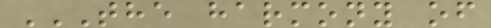THE HARMONY OF
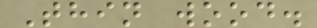Thin wood.
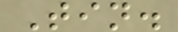Tin.
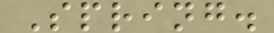Spring.
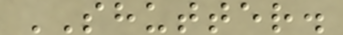SHUTTER.
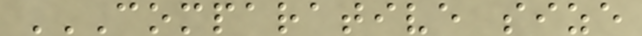COMPARATIVE SIZE
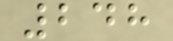248
